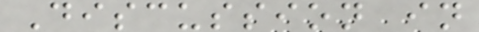Discussion in
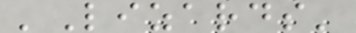'Lizards'
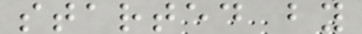started by
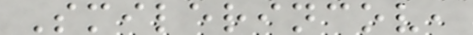Smilerincov,
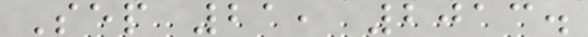Sep 21, 2013.
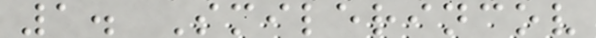1. Smilerincov
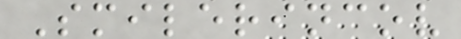Smilerincov
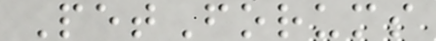PetForums
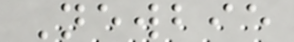Newbie
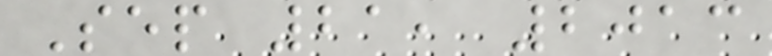Sep 21, 2013
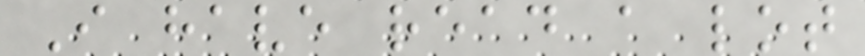I have read a lot
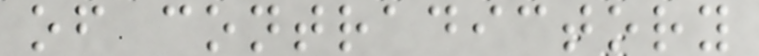of contradictory
